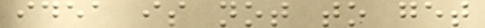idea is not to get
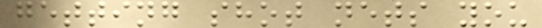getting shot nets you
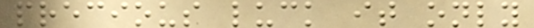precious luck it only
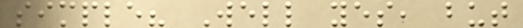simple? Well yes, but
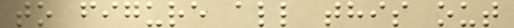to figure all this out
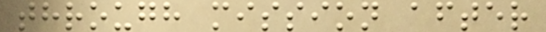through mission after
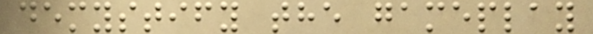demystify the gameplay
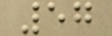57
